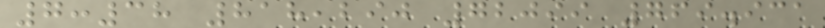7:38 818,290 72099 769.931
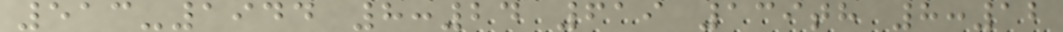513-1944 8:24 619 139th 8:12
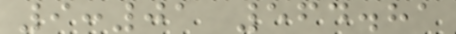9:01 564.81
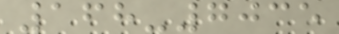168-7035
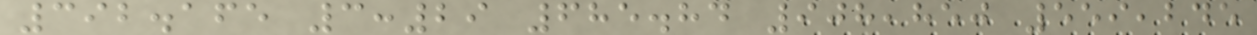392.165 3:29 685.84 908,850 559,245
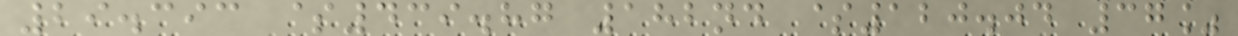29.393 $439.87 182nd $120.04 37%
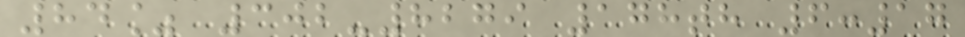84% 302-8279 178th 6:17
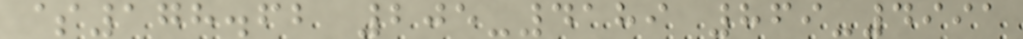$178.62 205-4189 869-4991
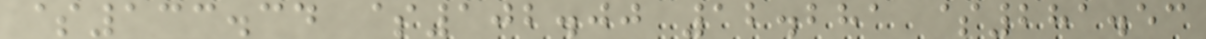$133.34 $102.00 12.281 $281.53
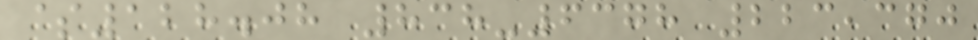$128.08 838-6378 223,370
